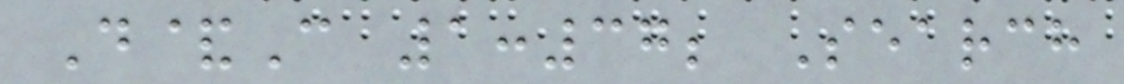D&C 1:37; Search
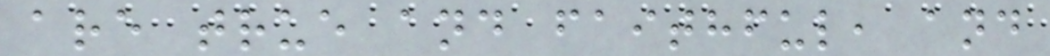are true and faithful, and
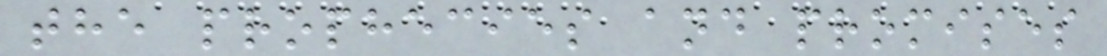the prophecies and promises
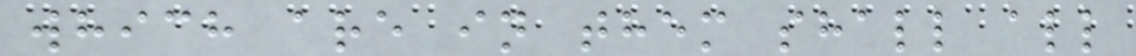which are in them shall all
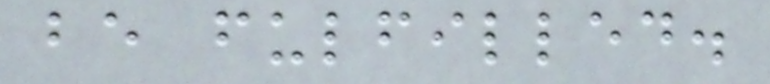be fulfilled.
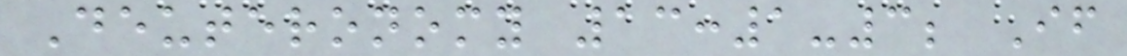Deuteronomy 13:1-3; If
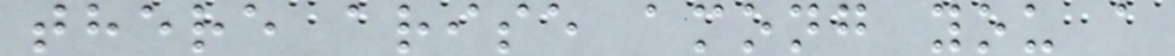there arise among you a
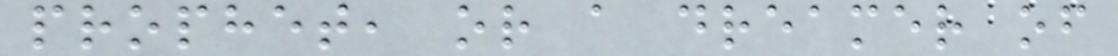prophet, or a dreamer of
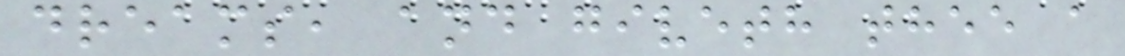dreams, and giveth thee a
